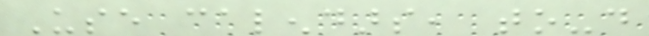Use calendars, to-do
